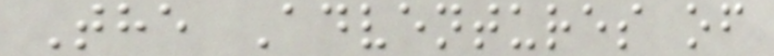The Adventures of
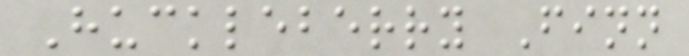Huckleberry Finn
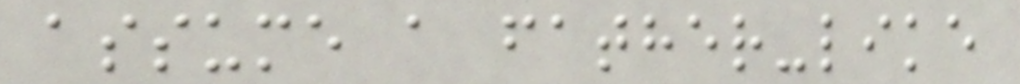assume a father-like
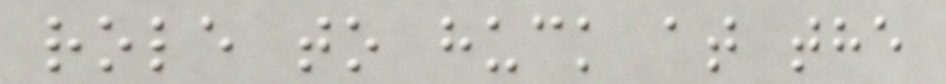role to huck at the
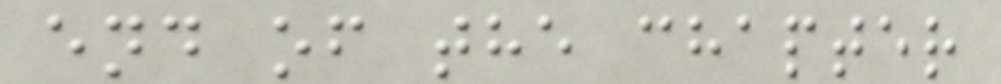end of the chapter
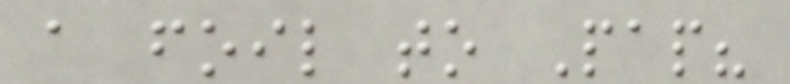a foil to Pap?
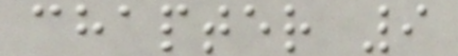chapter 9
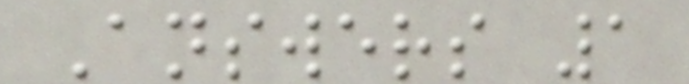Answers 1
